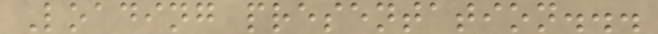Loading presentation...
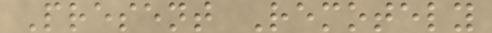Present Remotely
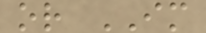or IM
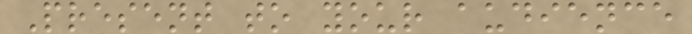Present to your audience
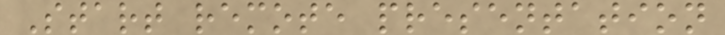Start remote presentation
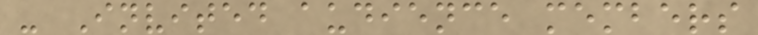- Invited audience members
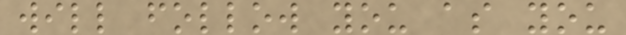will follow you as you
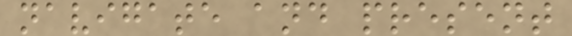navigate and present
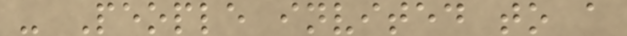- People invited to a
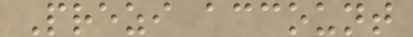Prezi account
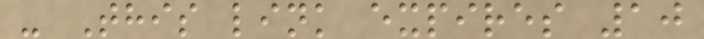- This link expires 10
